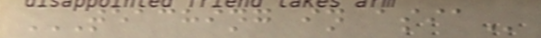TEACHING IN ASIA
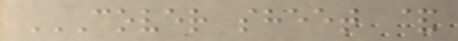COVER SHEET &
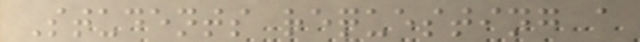Students requesting a
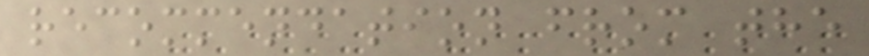recommendation from the
